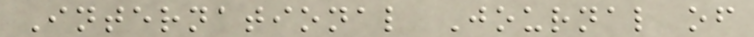International Journal of
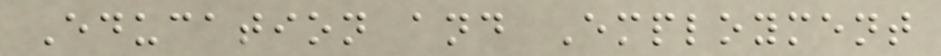Education and Employment
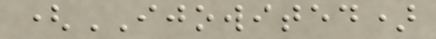(IJOWITED)
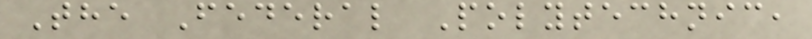The Federal Polytechnic,
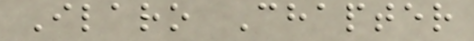Ilaro Chapter
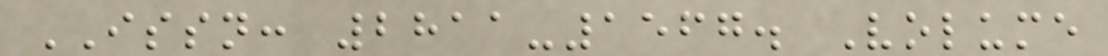ISSN: 2811-1567. Volume
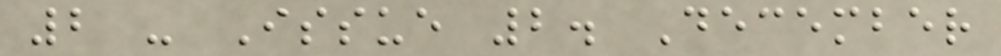2 - Issue 2. December
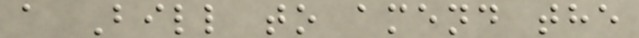a Bill to amend the
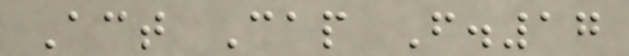Act Cap F.17
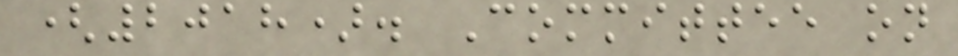(2018). Committee on
